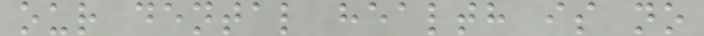our dental health is no
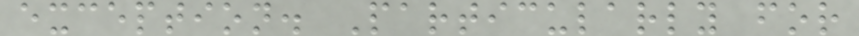exception. Particularly for
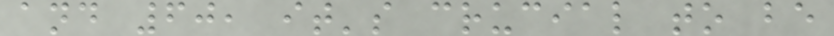and 60, it's crucial to be
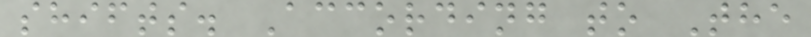shifts. According to The
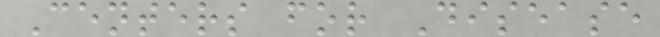Centers for Disease
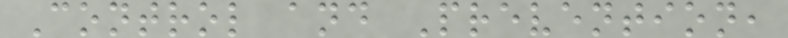Control and Prevention,
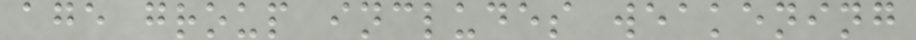age group includes weakening
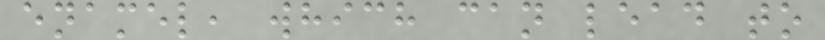enamel, which can lead to
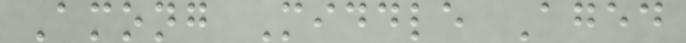Among Middle Aged
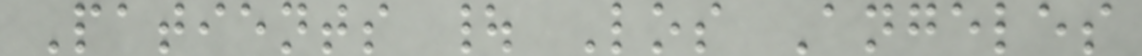Patients | Los Angeles
